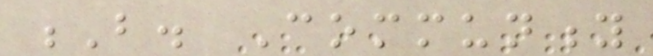B. Community
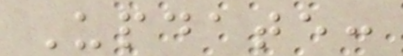Update:
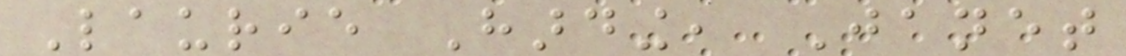Laurie Harding, Janet
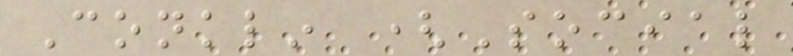Conklin (Social
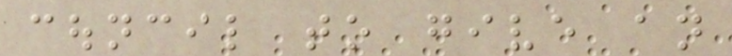council to give an
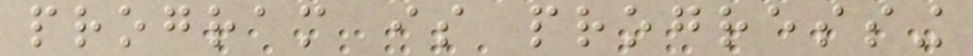program is progressing
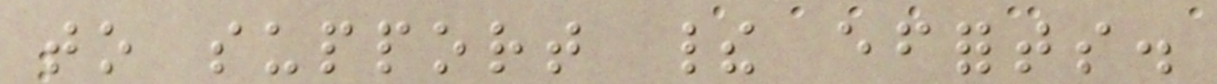to support their efforts.
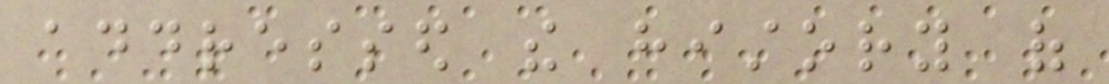addressed the history of
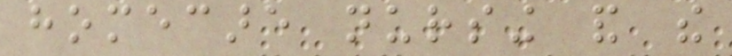homecare nursing and the
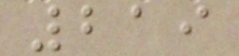219
